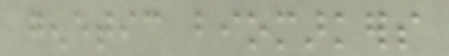genetic biomarkers
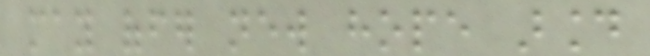may offer new hope around
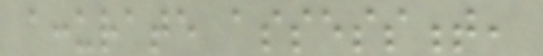accurate assessment,
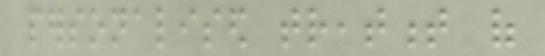personalised treatment of
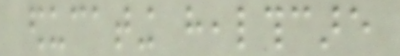educating healthcare
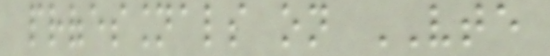professionals on VTE
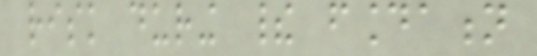risk during their foundation
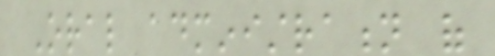Oral administration of
